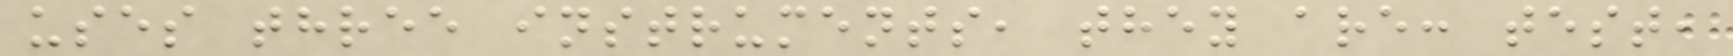uses three instruments, they are: test,
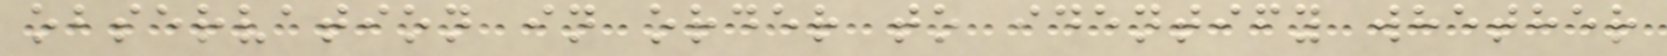observation in order to identify whether
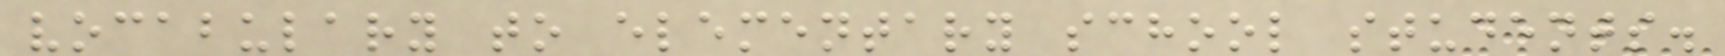vocabulary to elementary school students.
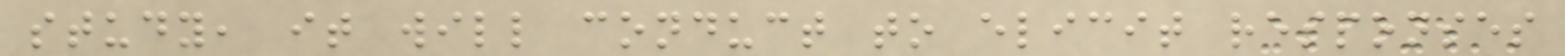study, it will conduct to elicit responses
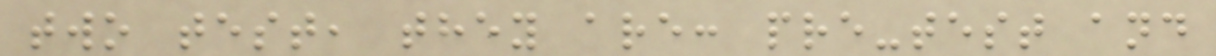two test, they are: pre-test and
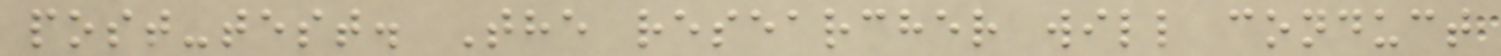post-test. The researcher will conduct
